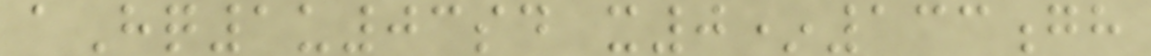aHq1u03sd x0*133gh
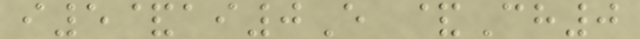i5&ai0E &Ch0
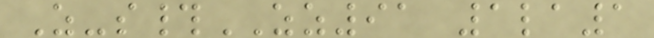Z-s#ZZ91 1la1
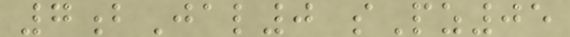7bJal0 sPz05
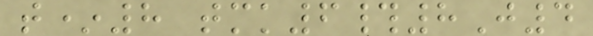t*8 tmk6#8J4
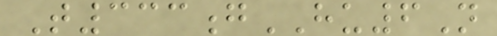T333gHU6N
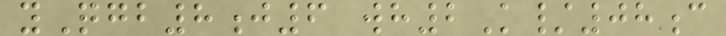yQgb8j6 wh2K/08c
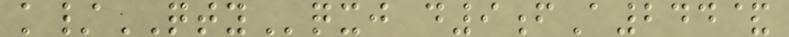k/QTYqxj d9fA244&
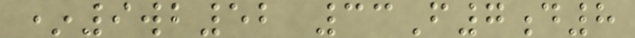*9wb52 33F7d8
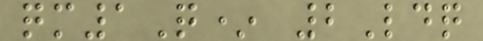qm1Q* 2Ldq
